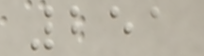251
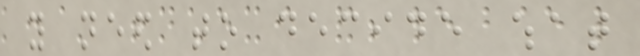you need to decide what
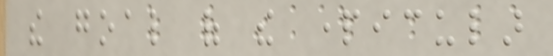the goal of the particular
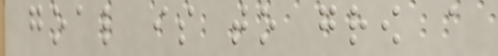goal is to grow a
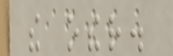the other.
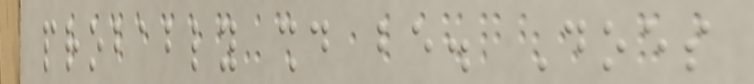probably should be. Does
